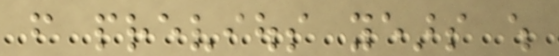from previous years which
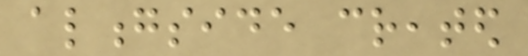alongside created
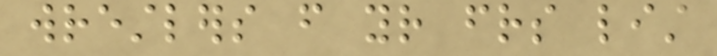wrestlers from your friends list
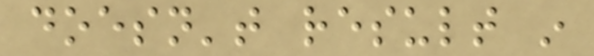doesn't result in
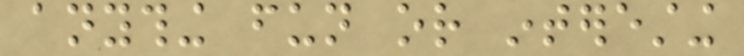anything fun or interesting
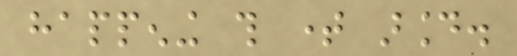happening this time around.
